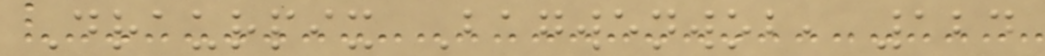Draurpix Bagwenwob, 124
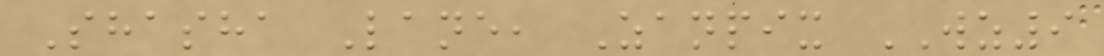Shasha Lane, Zanpix WZ9
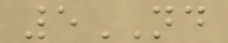5ND
